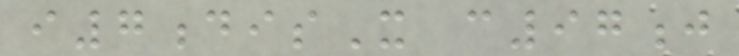i7disX c97j
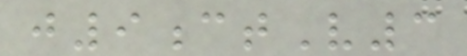j9ctV3
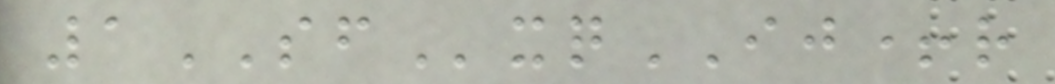1SFxqIJ+r
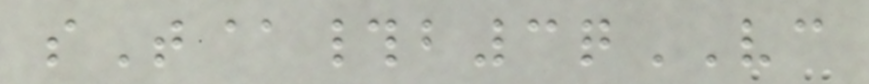sT@#b3qVC
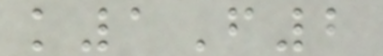k1F2
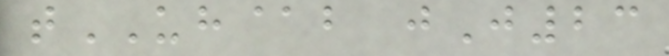tUH@b jJ23
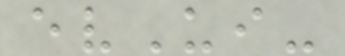evUi-
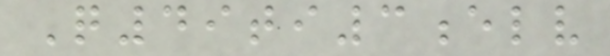Q49ti3elv
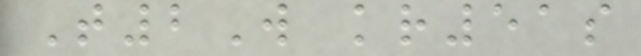T2W kr51s
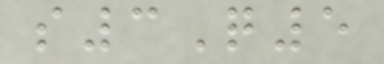s3Q5
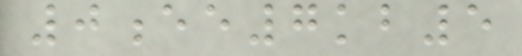0ee7kb5
